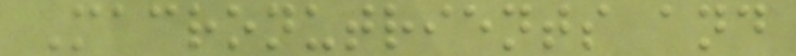Macronutrients and
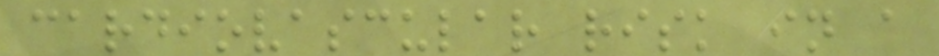cardiovascular risk in a
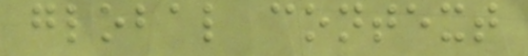global context
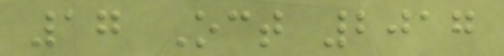17 Oct 2017
